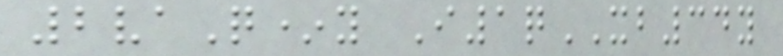2vaQ*y I1qXB34y
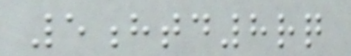5htd8rq
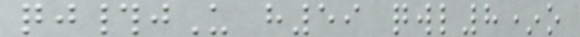qj#jU h59 qwl8*o
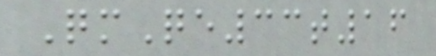QmQe33t16
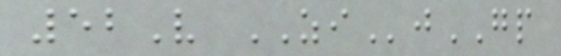52V ZIjGP
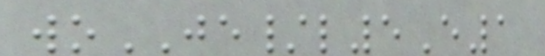woJE/l5E1
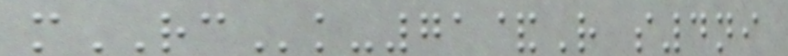mRCk-71&R s4ni
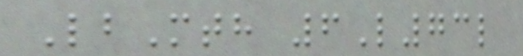LbMth 6L73l
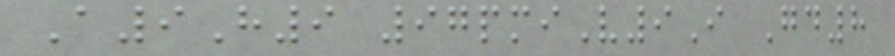A9H9 97pmiV9I Gd8
